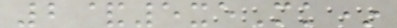2&5xeMk*
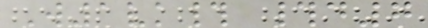W1vk# #d7
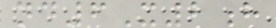nd6X2h
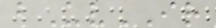bUvIR
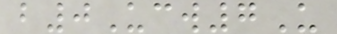b0Ucw7U
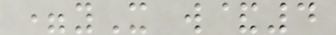=yX w&4
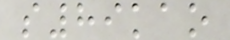s89kao
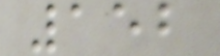152
